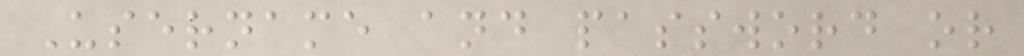Username and password or
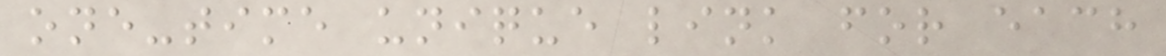one-time unique link for each
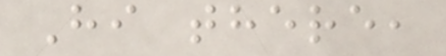Hi there,
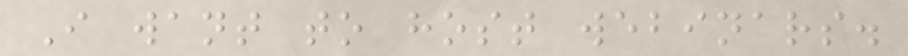I want to host webinars.
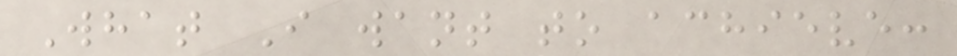What I want to achieve:
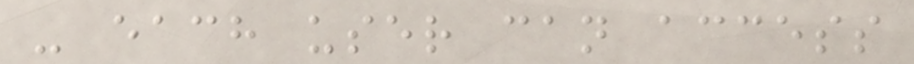- each user can access
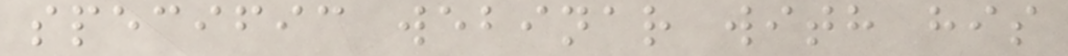specific webinar with his
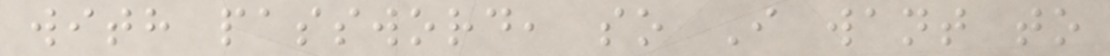with password, so I want to
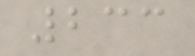233
